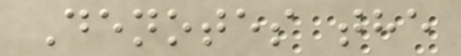Denotes the
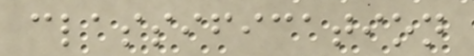classification
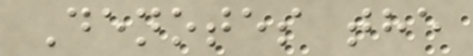Denotes the
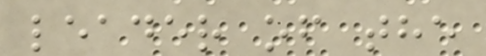leader of the
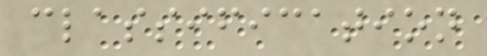classification
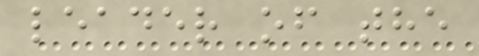leader of the
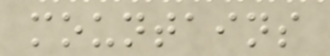mountains
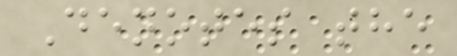Denotes the
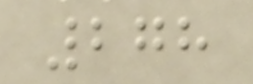278
